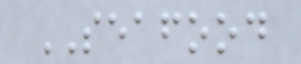SEAFOOD
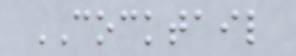COCKTAIL
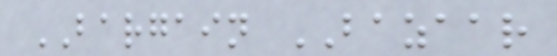BARGAIN BAZAAR
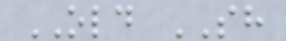OLD SH
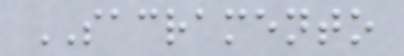SACRAMENTO
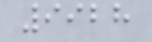9928
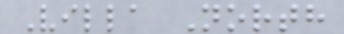Villa North
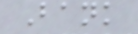Bank
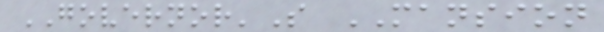GOVERNOR'S MANSION
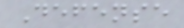Defense
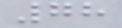78
